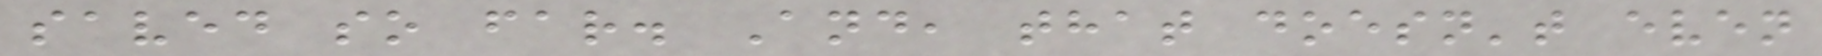saved so far. And, that doesn't even
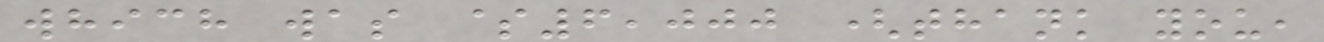which was $6,000 (thank you,
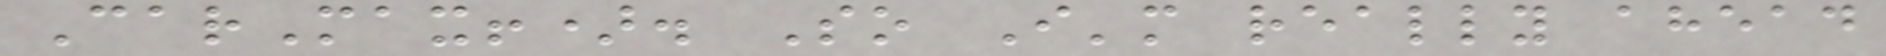CarMax!). So I'm really ahead
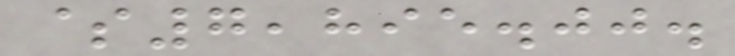$7,895.00.
